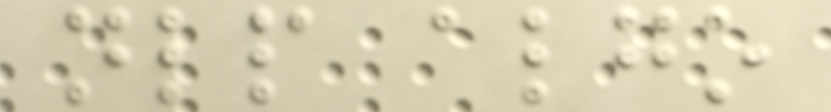nlp algo
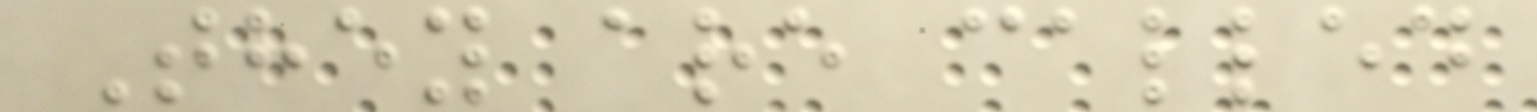They are called
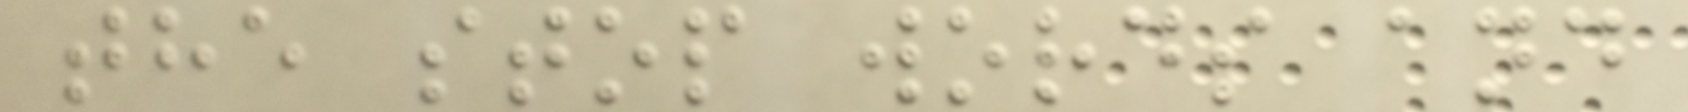the stop words and
